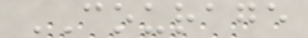COURAGE
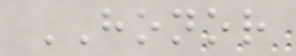HONOR
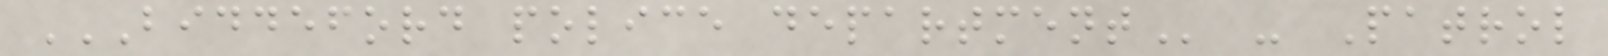BIDDEFORD POLICE DEPARTMENT - Patrol
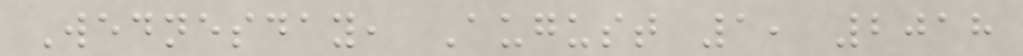Wednesday, August 1, 2018
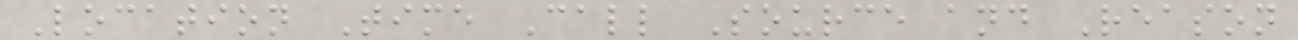Location Time Call Source and Reason
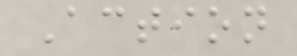Action
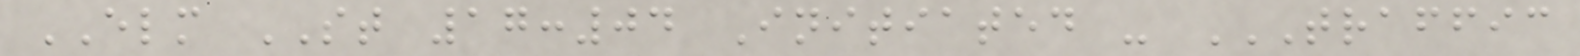ELM ST 17:04 Initiated - TRAFFIC
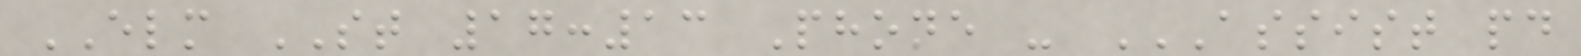ELM ST 17:13 Phone - ASSIST PD
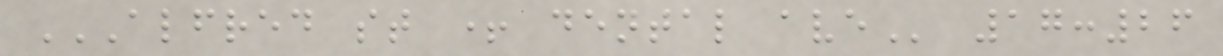ALFRED ST + DENTAL AVE 17:26
